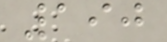190
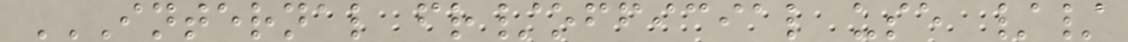INTERNAL FR/OFFICIAL USE //
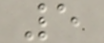5
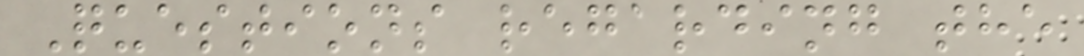Questions regarding the
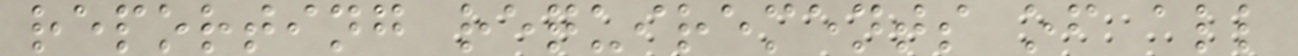reporting requirements of all
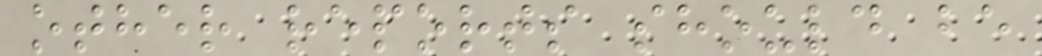other reports should be
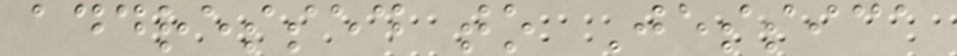addressed to Jessica
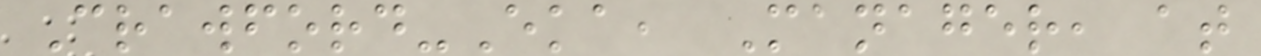Crawford-Eka, Manager, at
